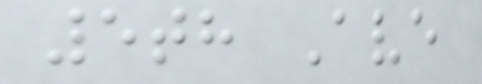5th Ave
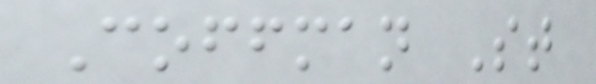Coffman St
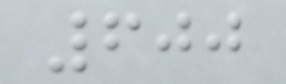600
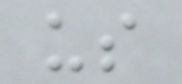us
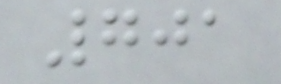701
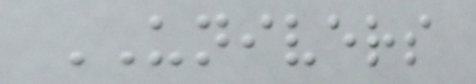UNIVERS
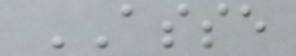ASSE
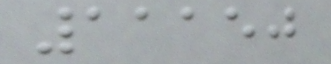11150
